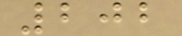202
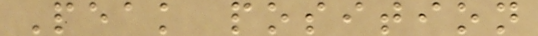Peak position
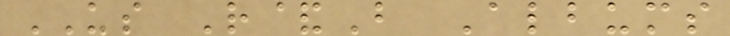US R&B Albums
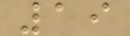19
